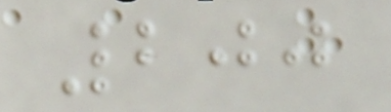200
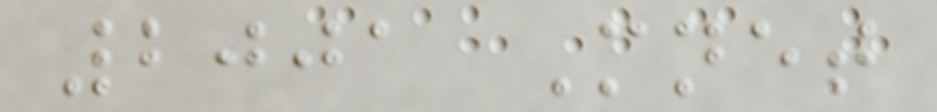2001 Mnet
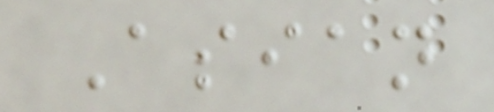Asian
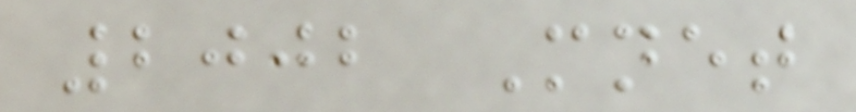2002 Mnet
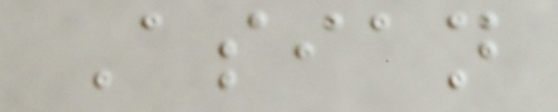Asian
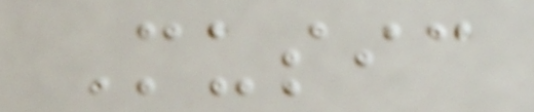Music
